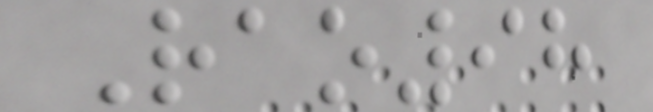Rao98
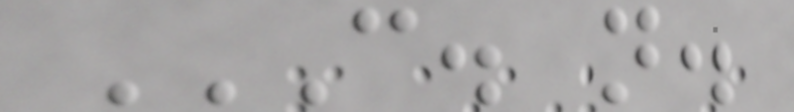C. N.
